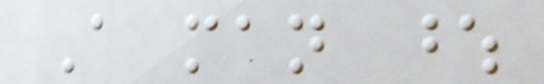A man whose
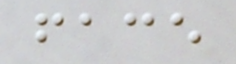face
